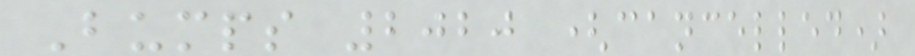Bumps 2020 (cancelled)
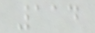114
